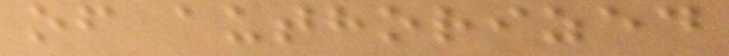of authorized
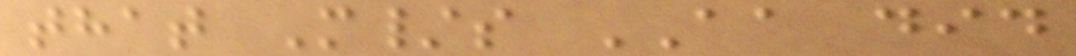that M/s AA did
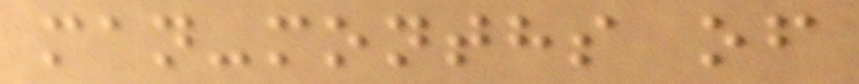man-months of
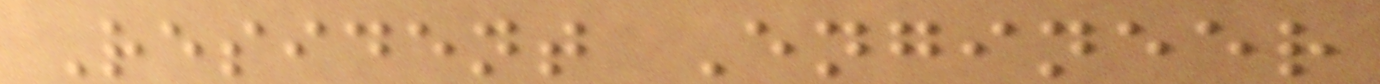Resident Engineer
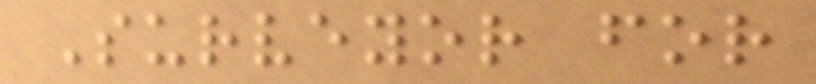Surveyor for
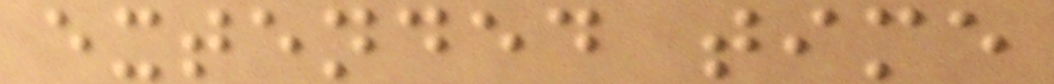extended time
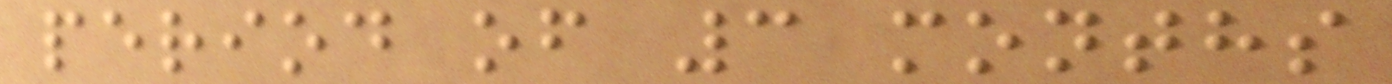period of 3 months
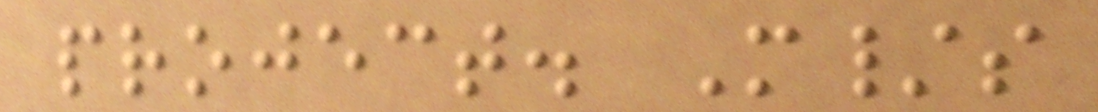project. M/s
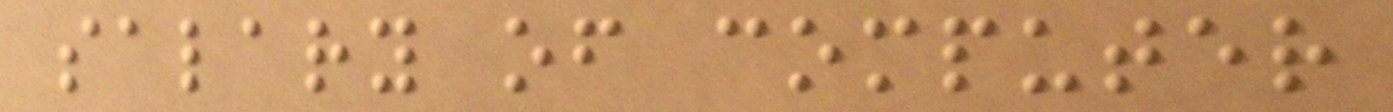salary of computer
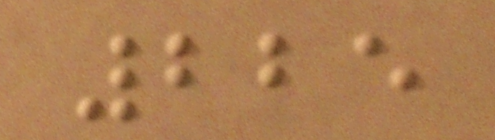225
